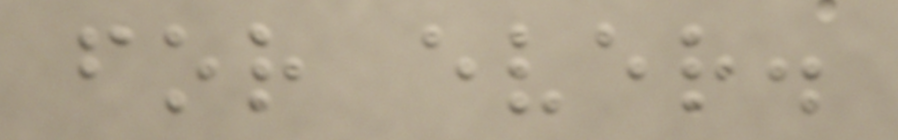for ever.
